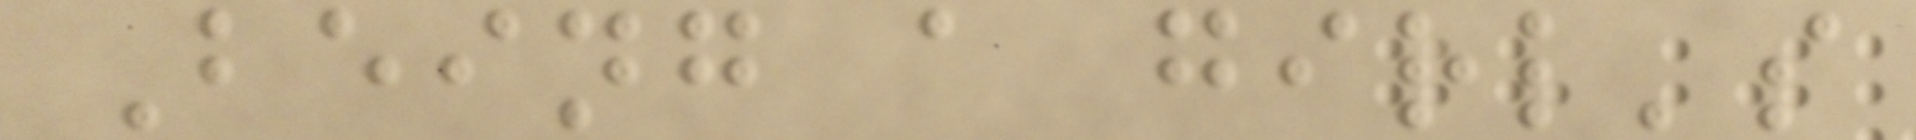Being a girl's
